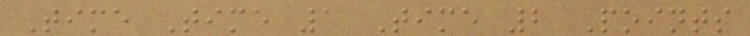Time Time 1 Time 2 Points
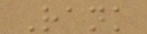Rank
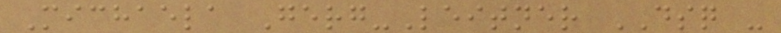Michaela Gerg-Leitner DSQ -
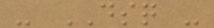- DSQ -
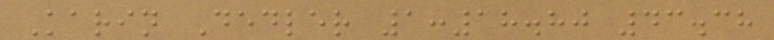Karin Dedler 1:18.80 43.38
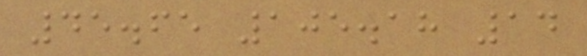45.65 105.18 14
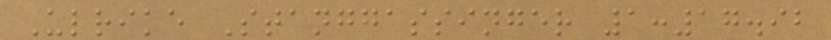Ulrike Stanggassinger 1:17.92
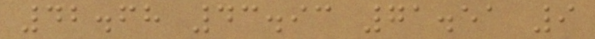42.68 43.93 71.51 9
